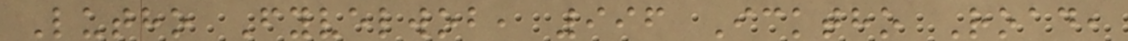Lutho Fyvelwob, 996 Icktho Road,
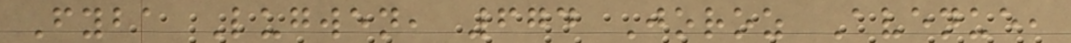Fyba Lugwen, 674 Joroz Avenue,
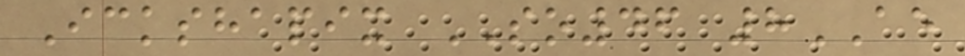Ickshapix SO46 8AE
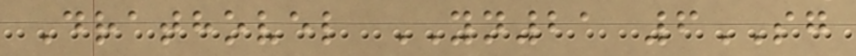Drathovel YN21 6SG
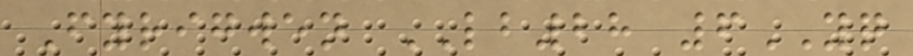Fyrigwen LB28 6YQ
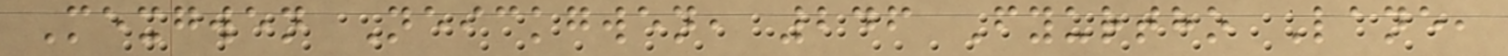Mexgwen Neickgwen, 246 Fyurtho Lane,
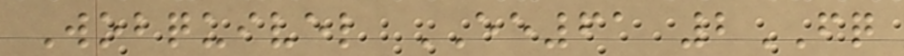Wobquivel EE61 2FQ
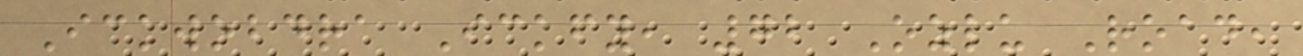Ickwobdra Ickfy, 72 Ozlu Road,
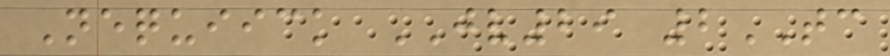Nequiick JV29 2TC
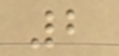2
